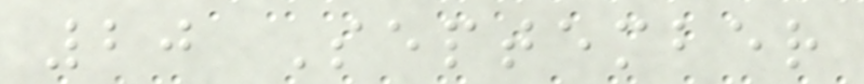20 September
